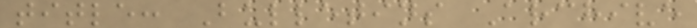title: Bulletins Archive
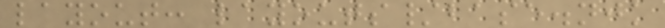layout: layouts/base.njk
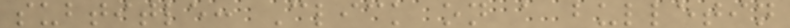subtitle: Click on a bulletin
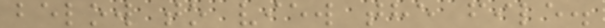below to view the file.
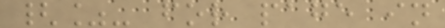{%- for page in
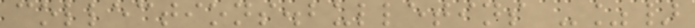collections.bulletins -%}
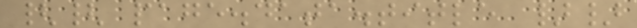{{ page.data.title }}
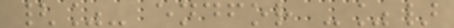{%- endfor -%}
